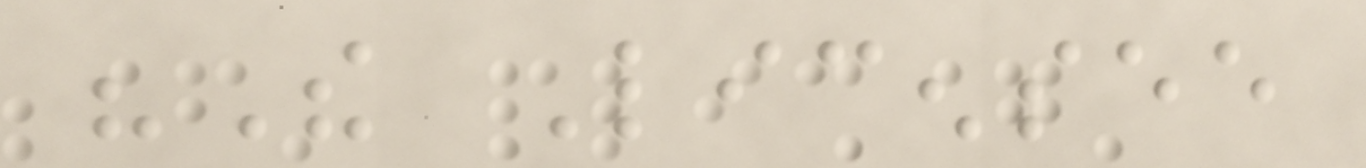"The Licensee
